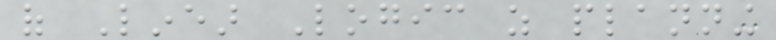of Linear Logic as planning
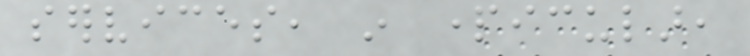services, in particular,
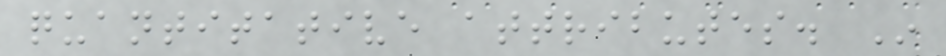quantitative attributes. In
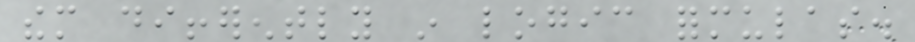them differently in logic formulas.
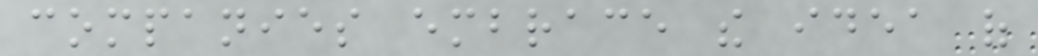companies embrace the idea of
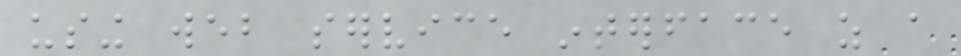using web service interface as a
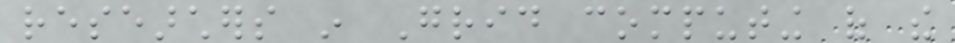researchers in Grid computing of the
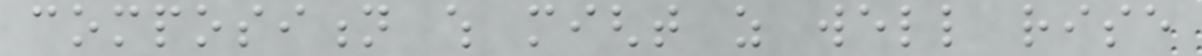composition which might as well rise
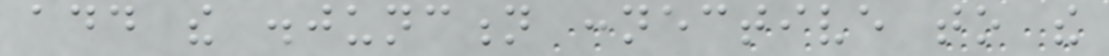add the disjunction connective to the
